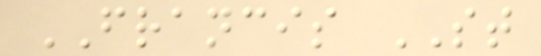FRANCIS ST
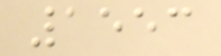1553
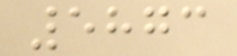5873
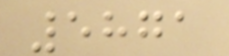5871
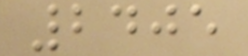2405
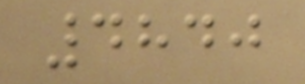4840
